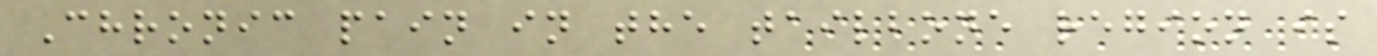Chronic pain in the tailbone region is
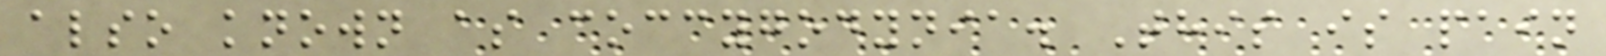also known as coccygodynia. This is pain
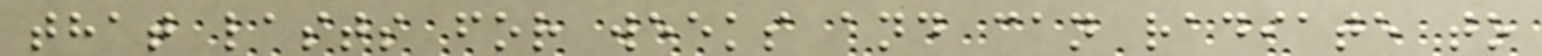that lasts for weeks and can radiate to
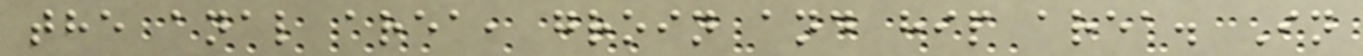the anal area, groin and hip area. In
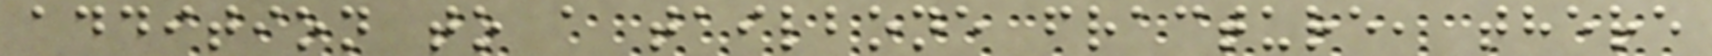addition to a tailbone fracture, there
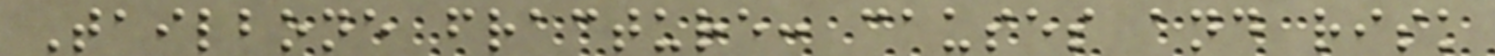Tailbone fracture: causes and risk
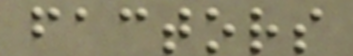factors
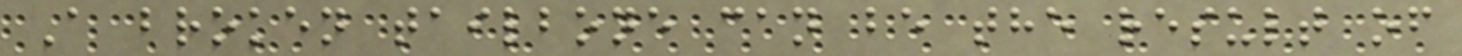A broken tailbone can be the result of
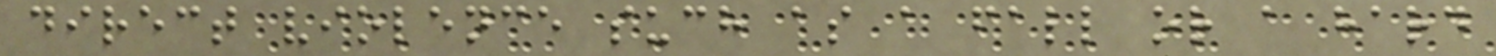direct violence such as a fall or a hard
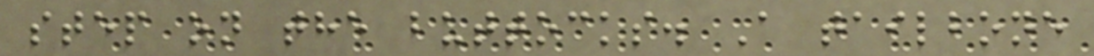step on the buttocks. A tailbone
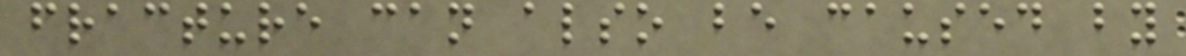fracture can also be caused by
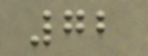72
